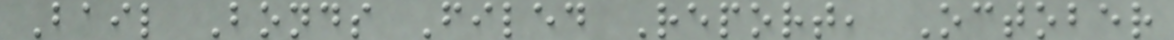Bail Bonds Filed Report, October
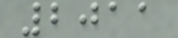2011
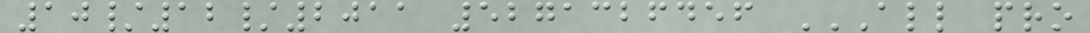10/12/2011 5271326456 ALL PRO
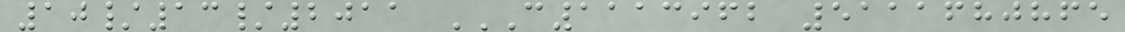10/13/2011 C1113962 5111680865
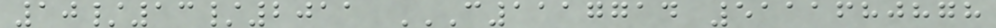10/13/2011 C1117714 5111680878
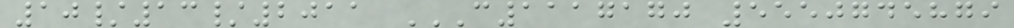10/13/2011 C1117170 5550745879
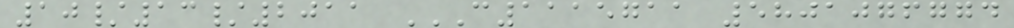10/13/2011 C1115711 5801076774
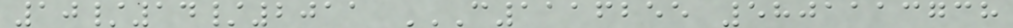10/14/2011 C1116255 5801113738
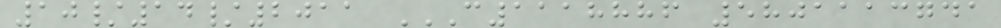10/14/2011 C1118886 5801113741
